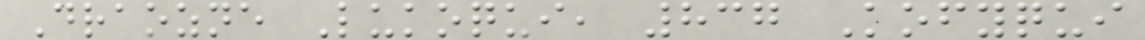Draozne Lukoqui, 837 Kofyqui
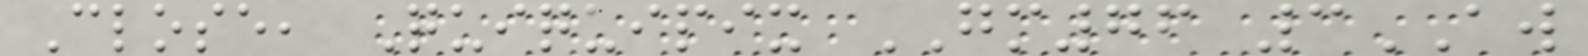Close, Quiquipix GM76 3AW
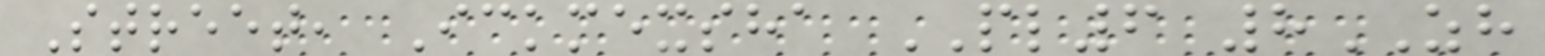Street, Ickmexsha PL6 8ZH
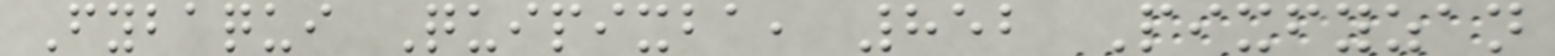Fybaqui Quipixba, 852 Pixfyzan
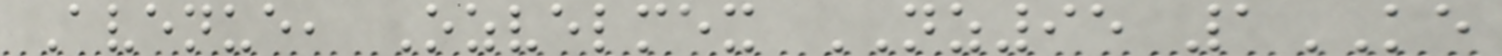Avenue, Ozvelmex NZ95 1KE
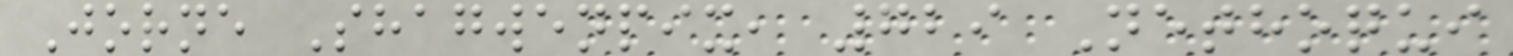Jorne Shagwenpix, 729 Nethoqui
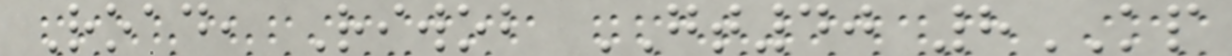Road, Riwob GT40 8KP
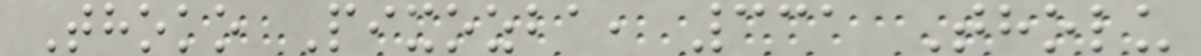Thoko Pixozba, 331 Tholu
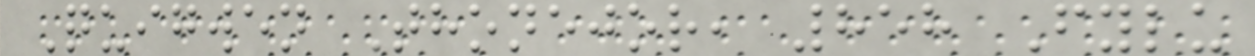Quigwen Thonejor, 858 Fylu
